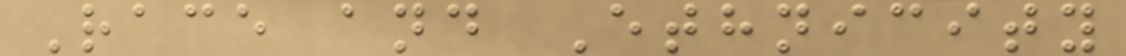Race and Ethnicity
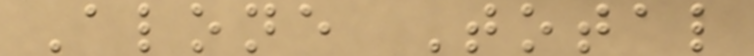Alone Total
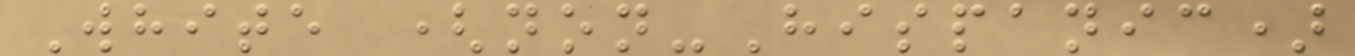White (non-Hispanic)
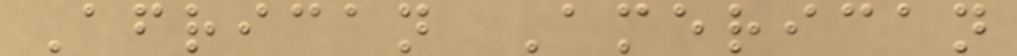African American
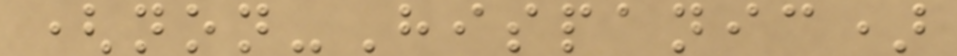(non-Hispanic)
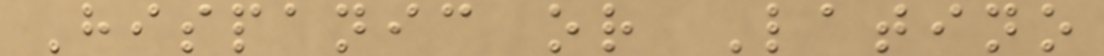Hispanic or Latino
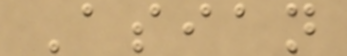Asian
